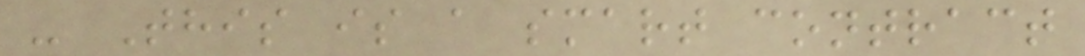- This is a smart contract
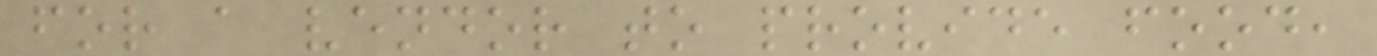for a vendor to provide food,
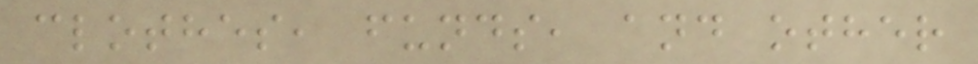clothes, funds, and other
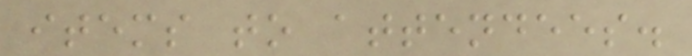items to attendees.
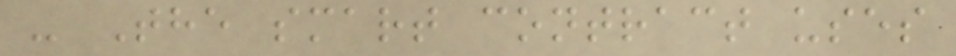- The smart contract uses
